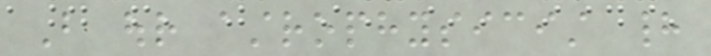But our astrophysicist had
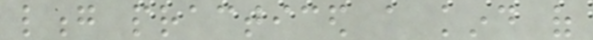long practiced a kind of
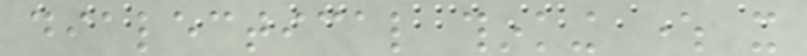dialectical thinking where it
